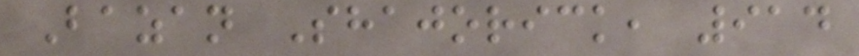Bazan Shajorick, 914
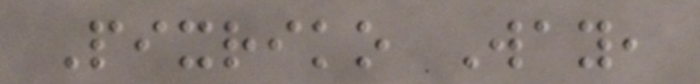Pixriko Way,
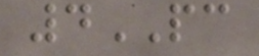4PC
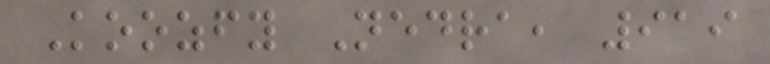Koozfy Nedra, 919
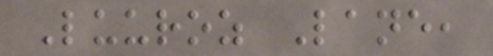Luuroz Lane,
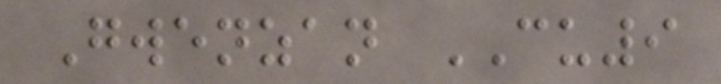Gwenzan CU9
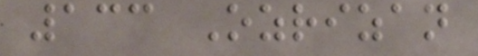133 Ozrizan
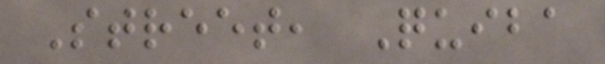Street, Quiba
